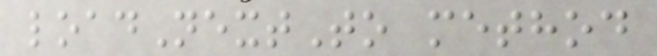loadNextTo method
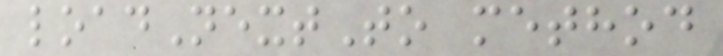loadNextTo method
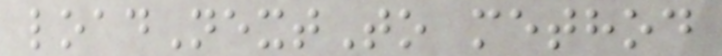loadNextTo method
